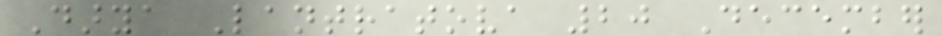Darya Lantratova 20 December
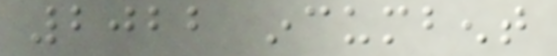2022 incumbent
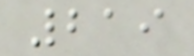219
